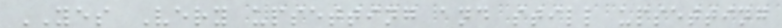YES Very upsetting and still upsetting
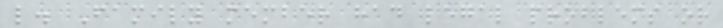l. Family member had legal problems or
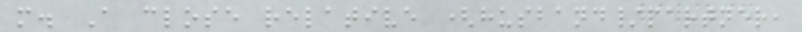m. A close relative (husband/partner,
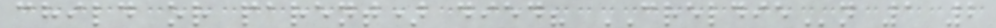child or parent) died? CRELDIEn 1 2
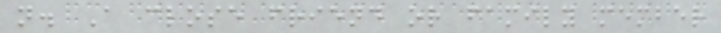n. A close friend or family member
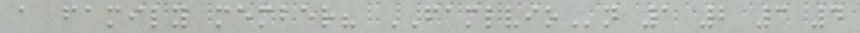a family member? FAMLVIOn 1 2 3 4
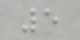5
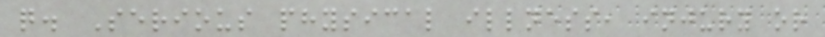q. Serious physical illness, injury or
